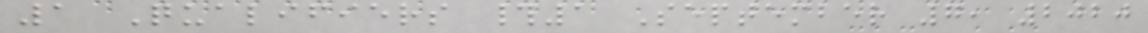1 Qualifiers #1 September 7, 2020
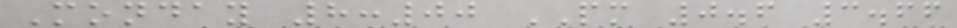Monday 8:00 PM 0.6 3.66
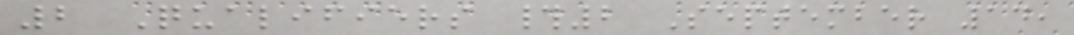2 Qualifiers #2 September 14,
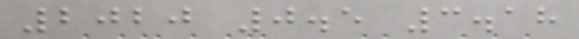2020 0.5 3.18
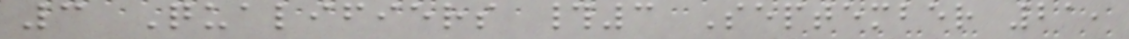3 Qualifiers #3 September 21,
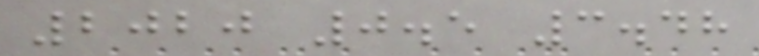2020 0.5 3.48
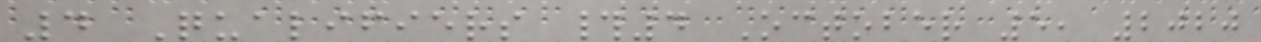4 Qualifiers #4 October 5, 2020
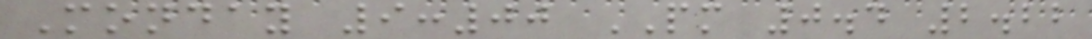Monday 9:00 PM 0.4 2.22
